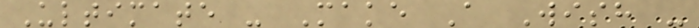Ultimate - Make A Wish -
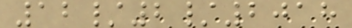12/2/2018
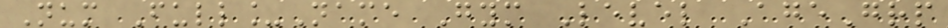Num Full_Name Gym Level AgeGrp
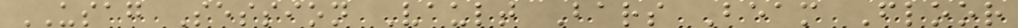USAG Session Vault Bars Beam Floor
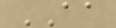AA
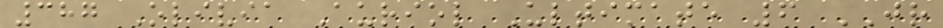387 Olivia Auriol Ultimate 6 JR
